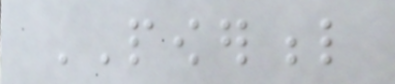POWERFUL
